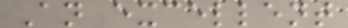An excellent
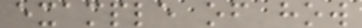example of how
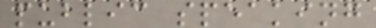public speaking
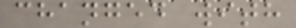changed with
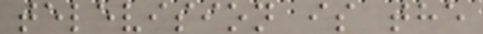television is the
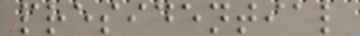presidential
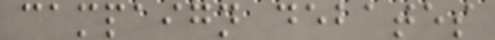campaign debates
